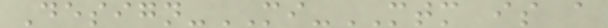Design-MI-MTM is a
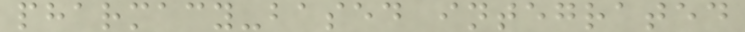pharmacy-based integrated
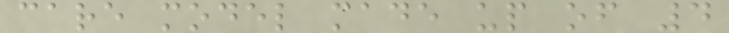care model made up of 4
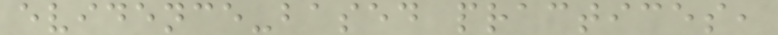evidence-based practices,
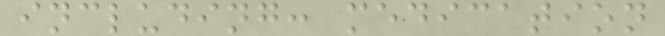including: medication
